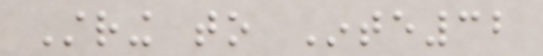String to Inte32
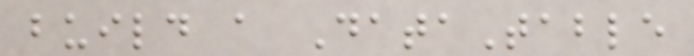build a DataTable
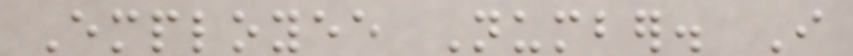Employee Number. I
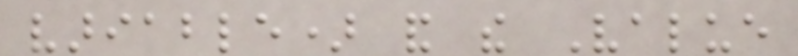variable) and the Value
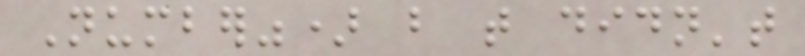Number") but that didn't
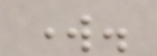work.
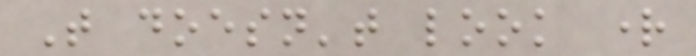That doesn't look right
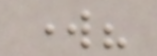work?
